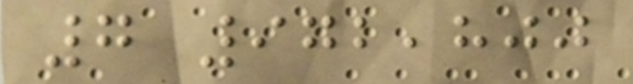7 972,800
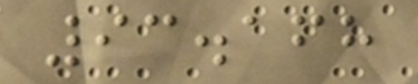93.168
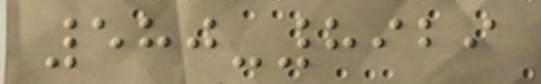580-8929
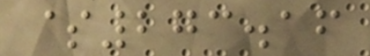$273.16
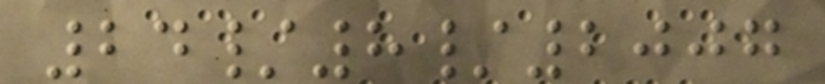24/8/2007
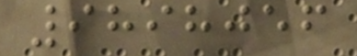9898056
